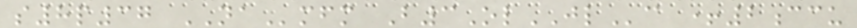s8p37 NAmfm B3OlJLc +2ccu
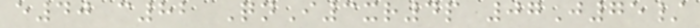e40 c82 QnI3xr4p 07J75/
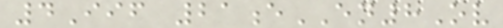4Iif 21eEN8Ov
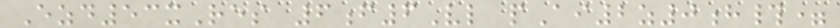Ezd53xRes 6f6Vl pAi2z0h#=
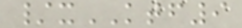/xKTF9
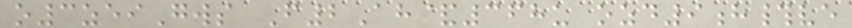o3zeiGws F2Ah&368u ozd9h#ve
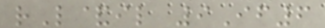rL&il 9If6
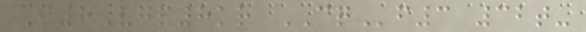I8Vgp8kr CQf3 32t-
